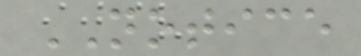NOTICE
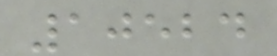10524
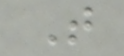T
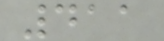411
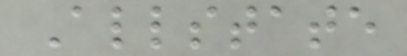Allstate
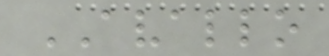AVALLO
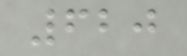620
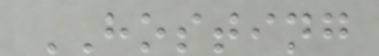HOSTING
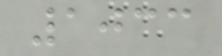1033
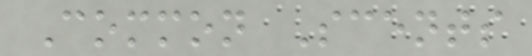Common Scents
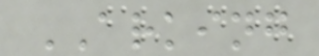ARKING
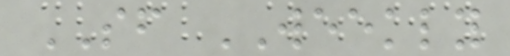SF WEEKLY
